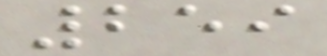259
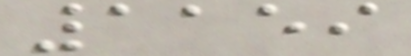1159
